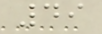49
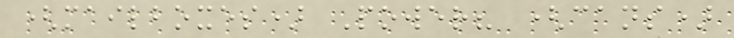(mailboxes) Power? (cans)
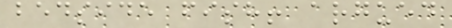bedside fish! argued
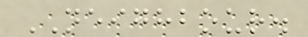NEIGHBOUR.
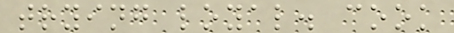trying loyal. cook
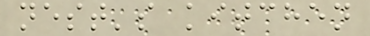nest's kitchen
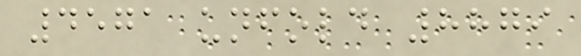4571 unfold 8879
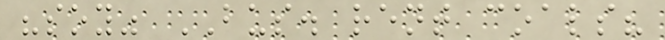"soy" BUS. rent coals?
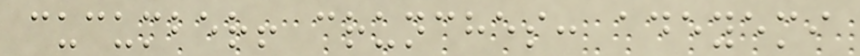cucumber! crunches: adeyemi
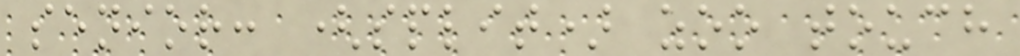senior: (split) zoo touch
